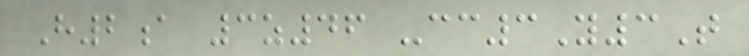H2a 3z46 -cc3Y3T
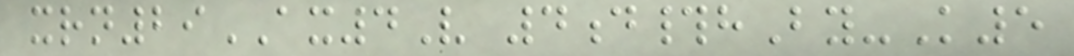xrn29AX4V 4d#hBy-K5
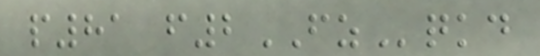p81 f2FZqkd
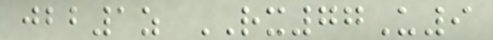jbb1z RX77U9
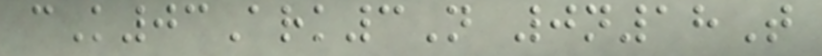cK03Ark3N 0n18T
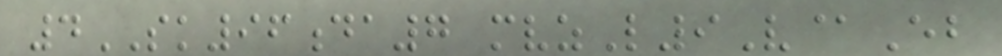4SK96da7 mvzL9V@Eb
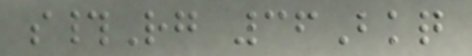s#Rg 36Bkq
